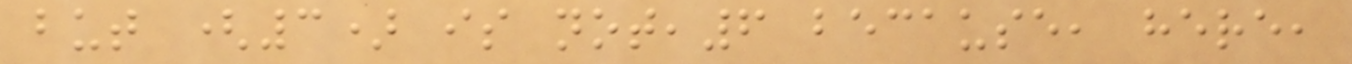but (3) is not,6 because, here,
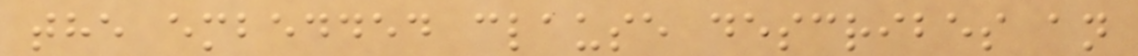the embedded clause describes an
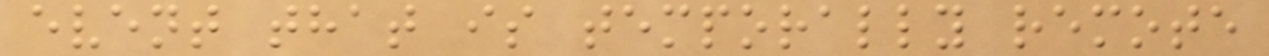event that is temporally remote
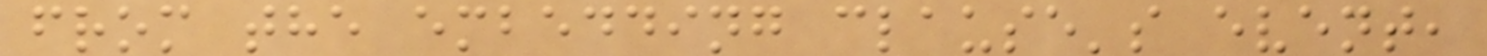from the embedding clause's event,
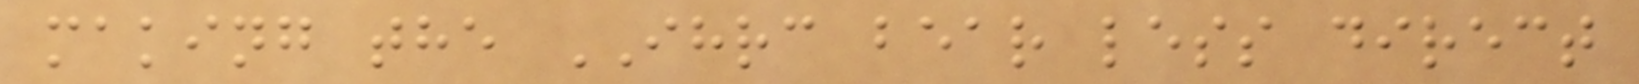making the IHRC bear less direct
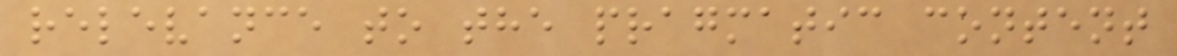relevance to the pragmatic content
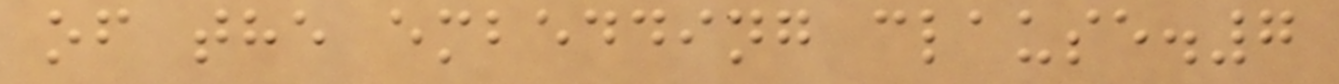of the embedding clause.7
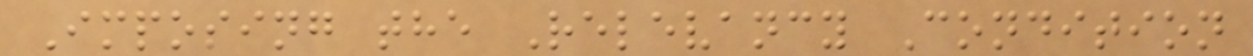Imposing the Relevancy Condition
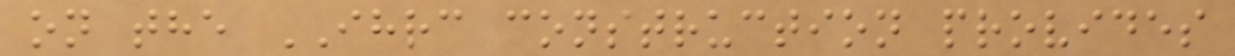on the IHRC construction provides
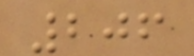206
